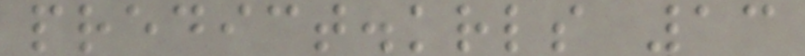predict.krls 13
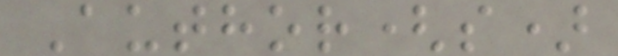Author(s)
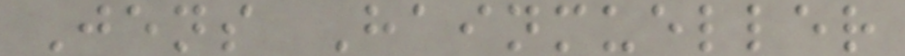Jens Hainmueller
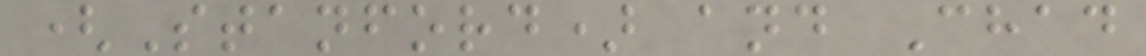(Stanford) and Chad
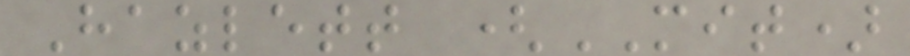Hazlett (MIT)
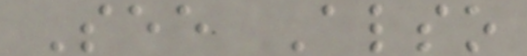See Also
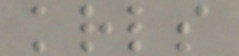krls
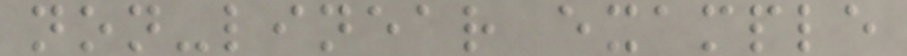non-linear example
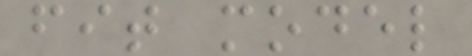fit model
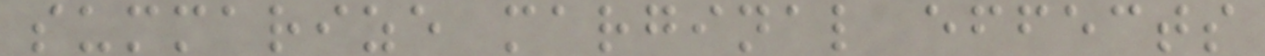summarize marginal effects
